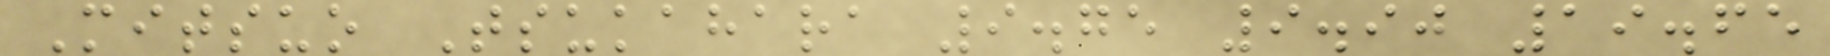Mitsuo Tsukahara 9.75 9.90 19.65
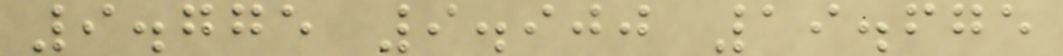9.775 9.900 19.675
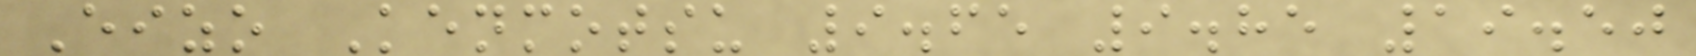Eizo Kenmotsu 9.65 9.85 19.50
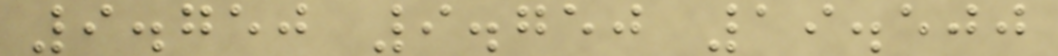9.750 9.750 19.500
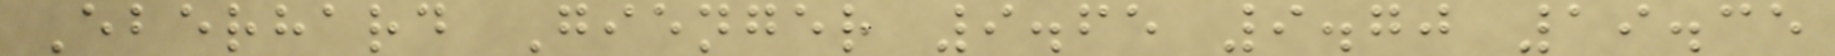Eberhard Gienger 9.65 9.70 19.35
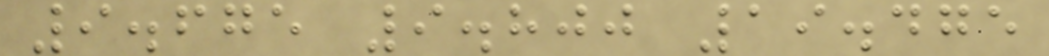9.675 9.800 19.475
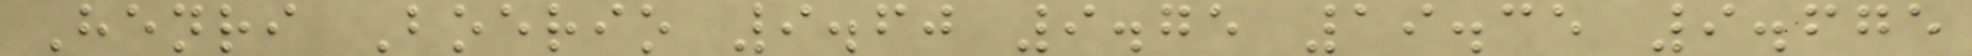Henri Boerio 9.60 9.75 19.35 9.675
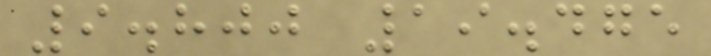9.800 19.475
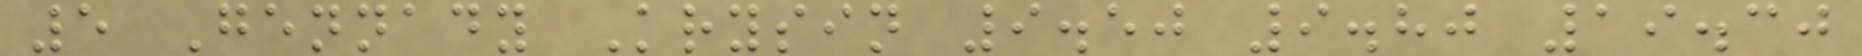5 Gennady Krysin 9.50 9.80 19.30
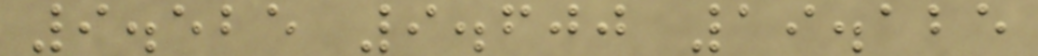9.525 9.600 19.125
